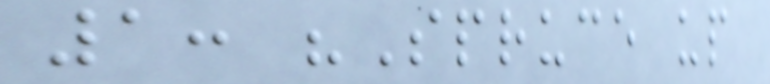1: "Spruce up
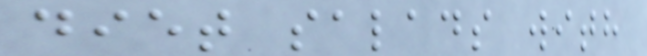diet salads with
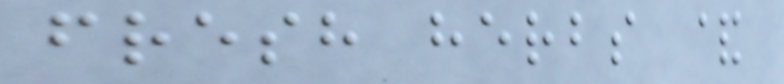fresh herbs &
